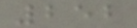252
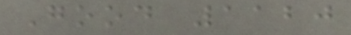Good 1120
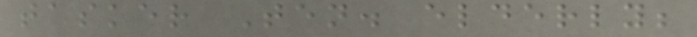tasker Ten. elderly;
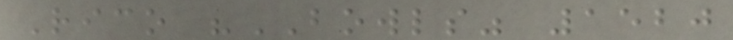Rico "BOWLS" 1520
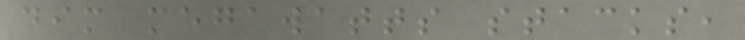dim megawatts stacks,
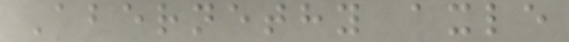Abernethy axle
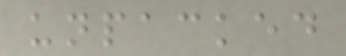unpacked
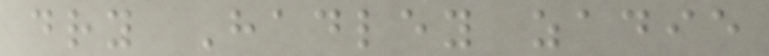dry Hadley zadie
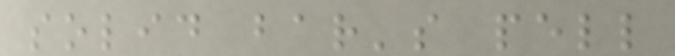solid bar's pell
